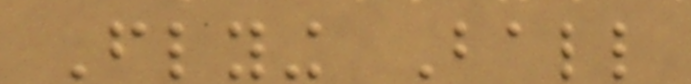Flying Ball
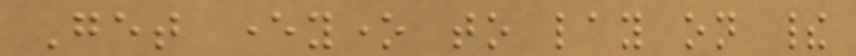Get everyone to lay on their
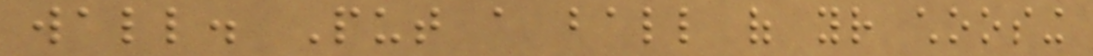wall. Put a ball of your choosing
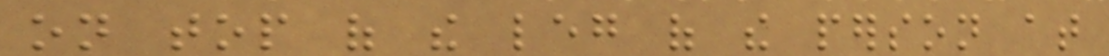on top of the leg of the person at
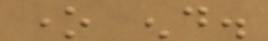one end.
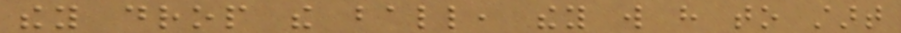they drop the ball, they will have to start
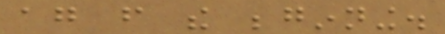again from the beginning.
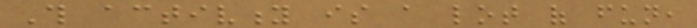This activity is a lot of fun,
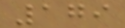179
